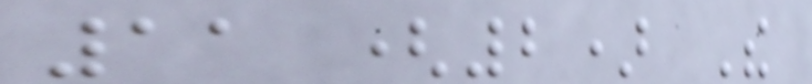11 (2) The
